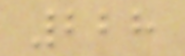228
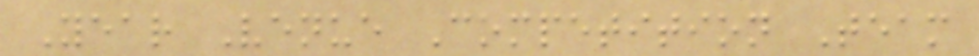Year Venue Competition Team
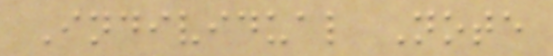Individual Note
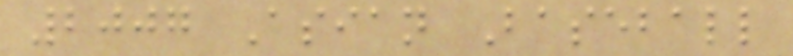2007 Asian Baseball
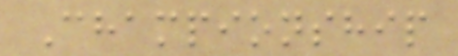Championship
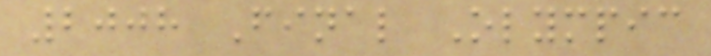2008 Final Olympic
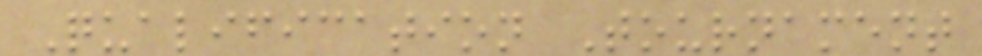Qualification Tournament
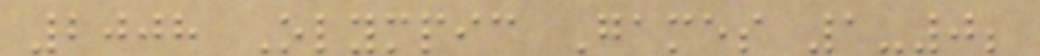2008 Olympic Games 1-0;
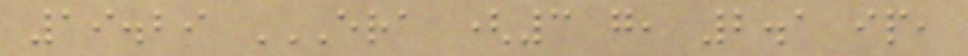19.29 ERA (3 G, 2.1 IP,
